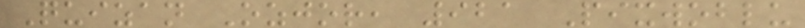Quizan Ozjor, 921 Pixwoblu
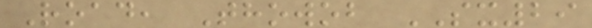Road, Thowob SX29
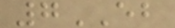7EB
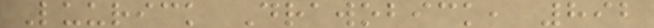Luurick Drawobick, 892
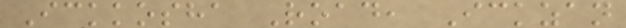Ickkosha Road, Ickzan
